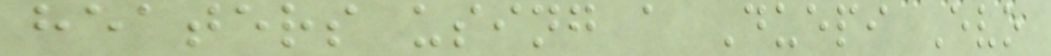heaters using a Duepi Evo
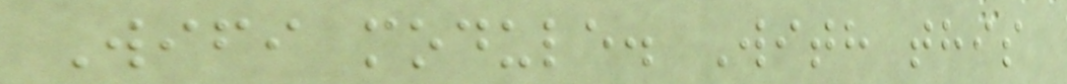Wifi module. With this
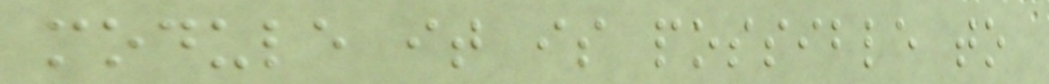module it is possible to
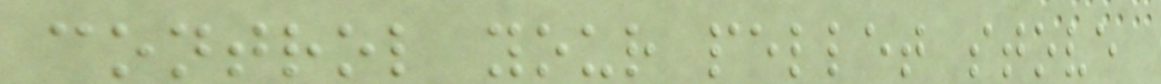control your pellet stove
